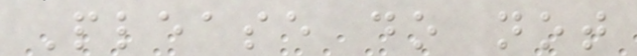Please do not
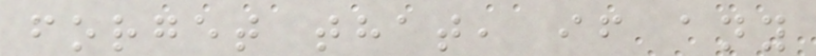forget that, if any
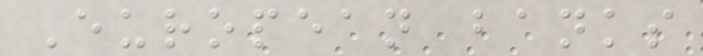European banks
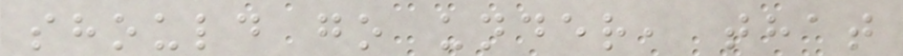should go under, that
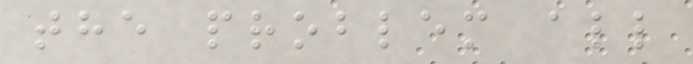the problem all
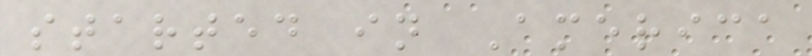started in America
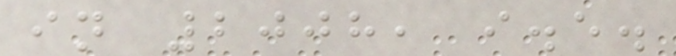in 2008, i.e.
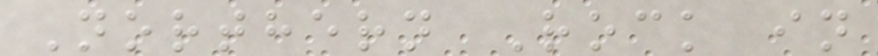Northern Rock in
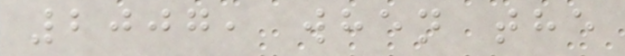2007, when the
